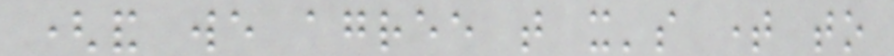(and we agree that it's time to
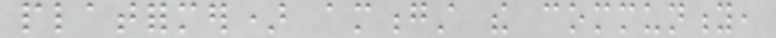platformer) amongst the community,
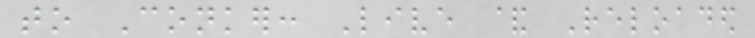to Conker: Live & Reloaded
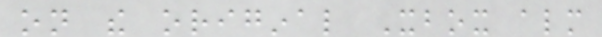on the original Xbox almost
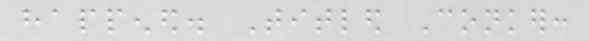happened. Titled Conker:
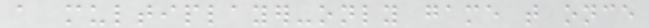a multiplayer-only game that once
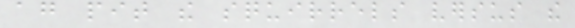again pit the squirrels versus the
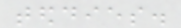teddies.
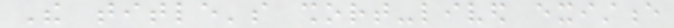The title's short-lived existence
